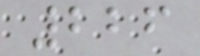226
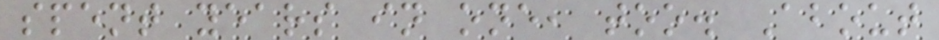spent years in one, too. About
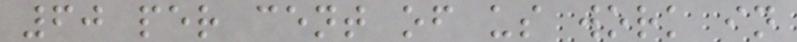60 per cent of us work in
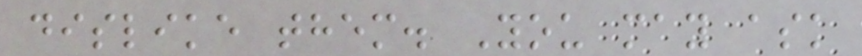dislike them. You may ask
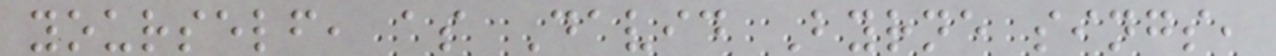yourself, as David Byrne sings,
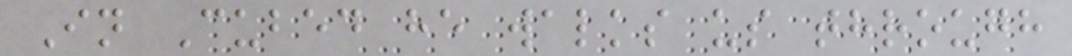In Cubed he walks us through
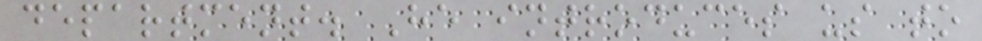department. He introduces us to
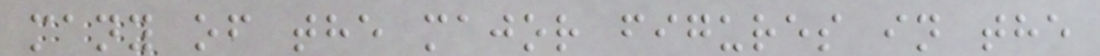many of the major figures in the
